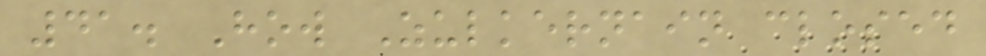41. How Zulkernain closed
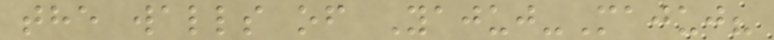the walls of Yajuj-Majuj?
